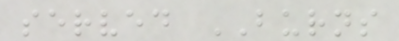served BURNS
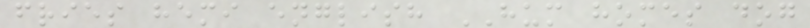fries hemi english HUM homes dog
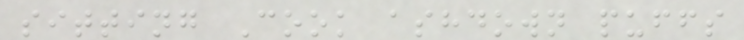sitting Cook ashdown puffs
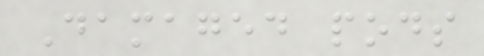Damaged pods
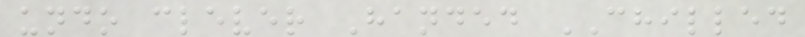undo clever Handed CHILLED
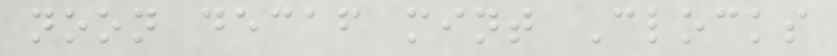noon decaf mint Clocks
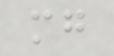mg
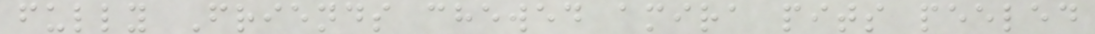fully Friends chewed amira pits peeled
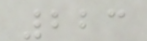223
